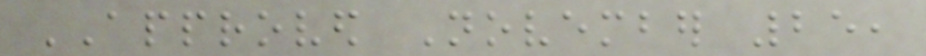APPROVED November 25,
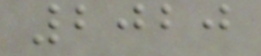2020
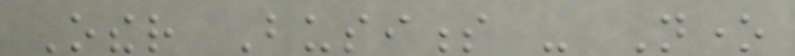Other Business - None
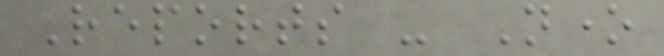Reports - None
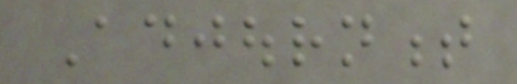Adjournment
